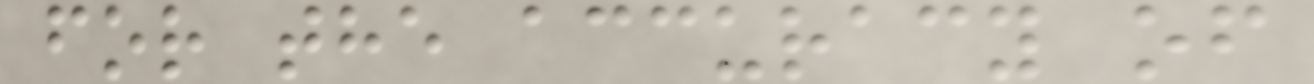for the accuracy of
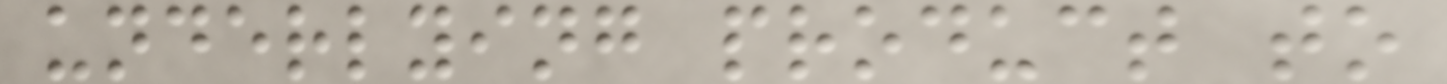underlying product to
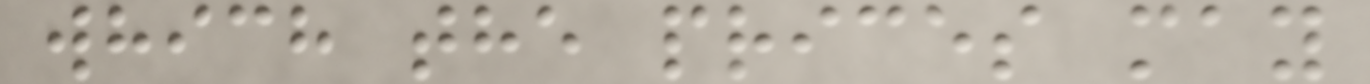which the prices may
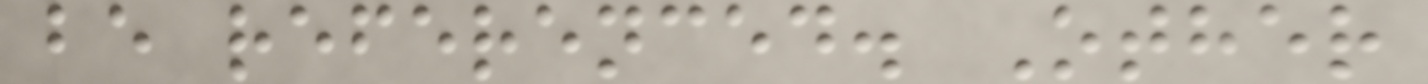be referenced. Other
